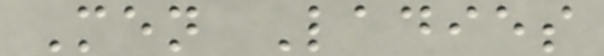Men Ladies
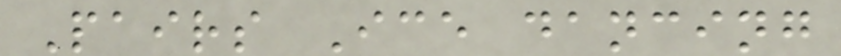Pairs Ice dancing
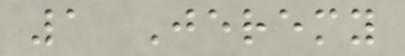1 Jeremy
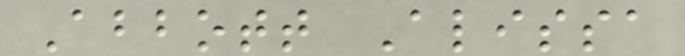Abbott Alissa
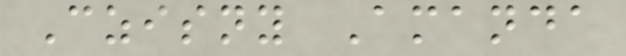Czisny Amanda
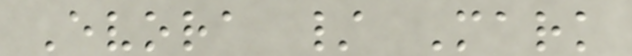Evora / Mark
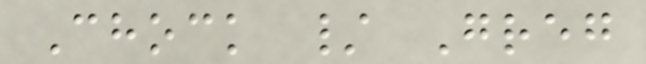Chock / Greg
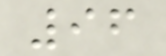96
